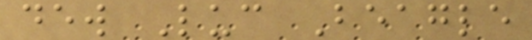dew Luc Beagle
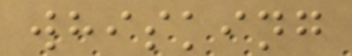whisking
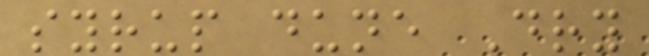syrup dune Dry
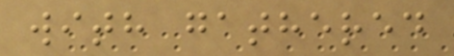with gathered
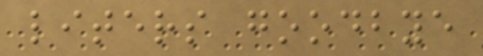liters goodbye
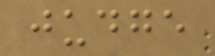judge
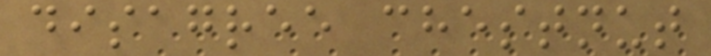disagree chestnut
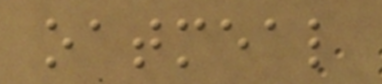oatmeal
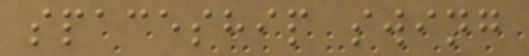spaceship swing
